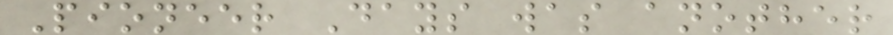Pioneer Days was another
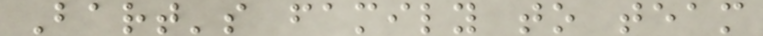Bart's family to team
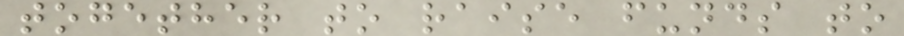together to raise funds to
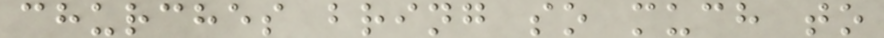churches bring so much to
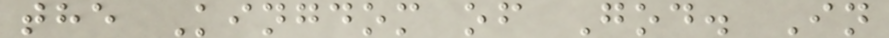the Kingdom of God. In
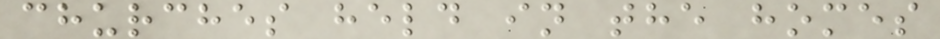churches held in the homes
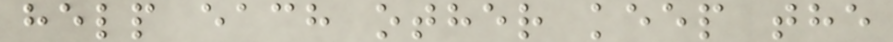help each other keep the
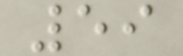59
